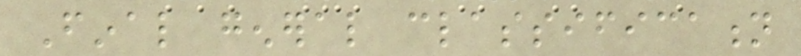Final general classification
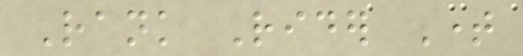Rank Rider Time
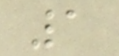1
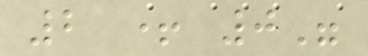2 + 0"
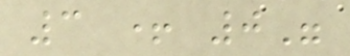3 + 0"
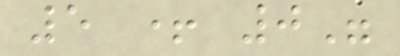5 + 0"
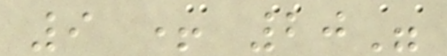9 + 20"
